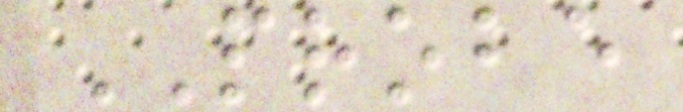PROBE
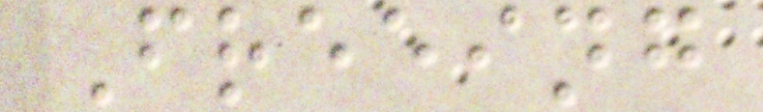Freeing
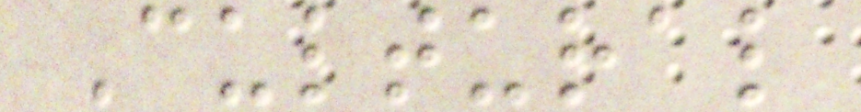Cultural
